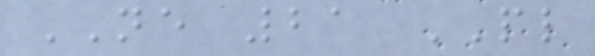NE 21 PL
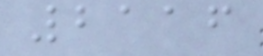2116
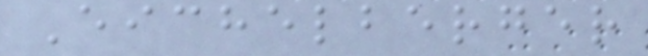Eichelberger
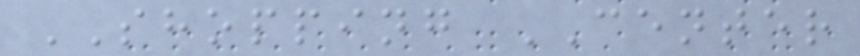SHOPPING CENTER
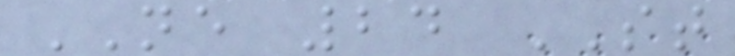NE 24 ST
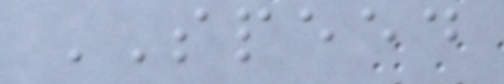SPEED
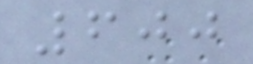600
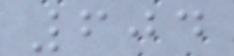604
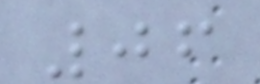06
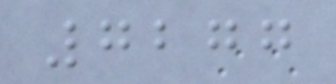7277
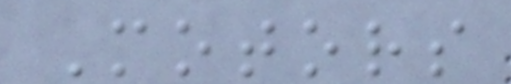Motors
